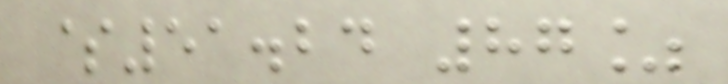$51.24 87%
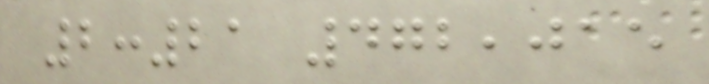2:21 472,015
